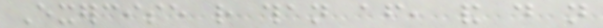Exercise rather than after, and do not
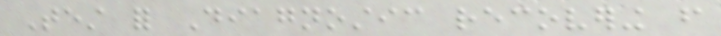Test for Diagnostic recovering from
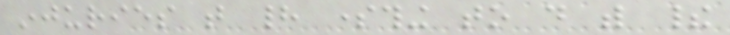injuries that had something to do with their
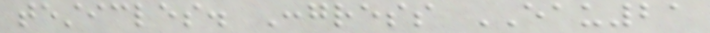testicles. Congress EAU21
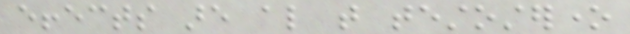effects are also that testosterone
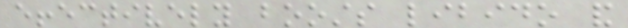effectively boosts libido and
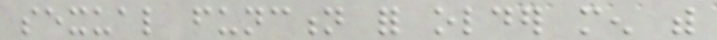sexual function for older men with
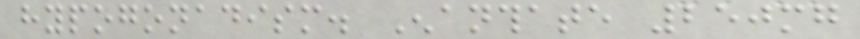hypogonadism. Enanthate 250mg
